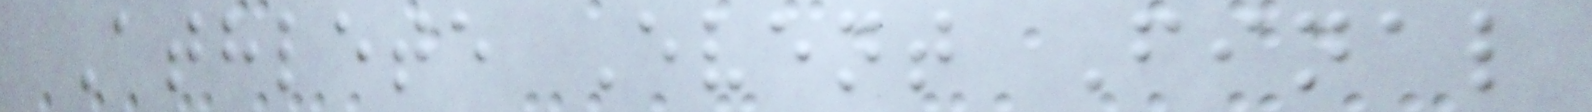Athlete Event Final
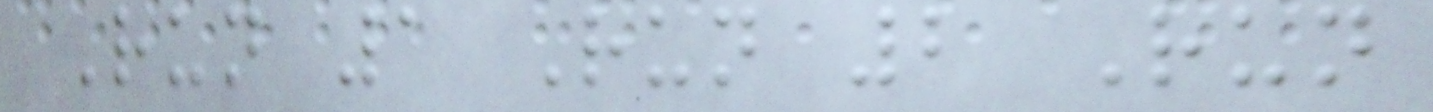Run 1 Run 2 Run
